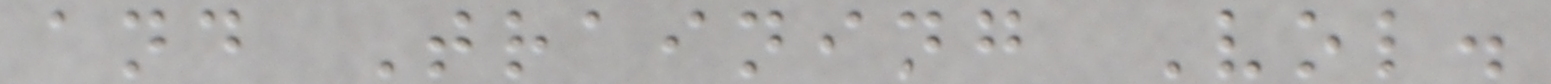and Training Vol.
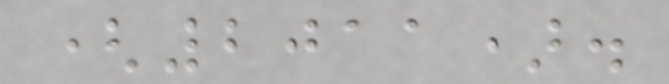(2011).
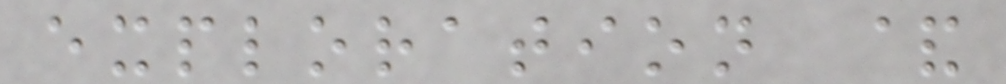exploration &
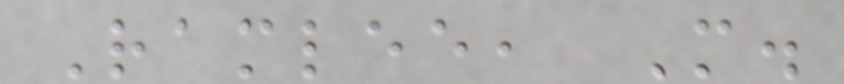Ramlee, M.
